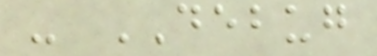- DEBUG
